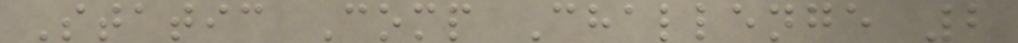Static Comp Challenge 2
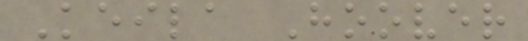Keila Hoover
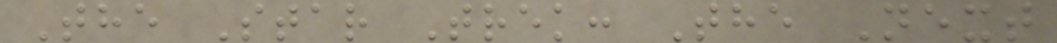The Star Trek: The Next
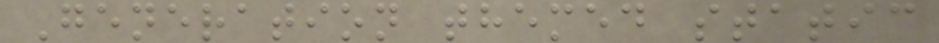Generation themed static
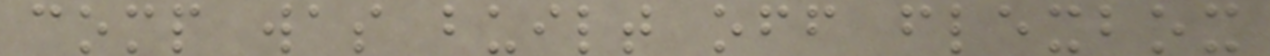comp was built off flexbox
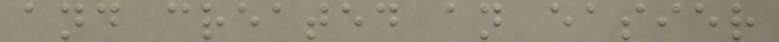and created an easier
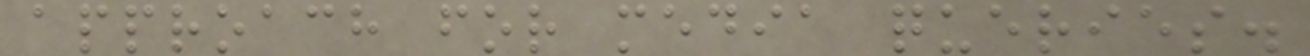approach for media queries.
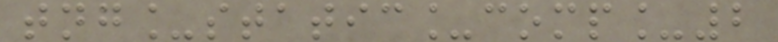tng_static_comp_2
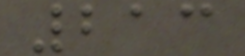213
